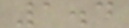1.4
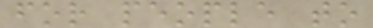for people to
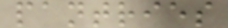pantries
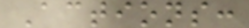Actions:
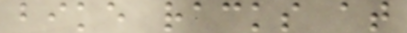bike racks at
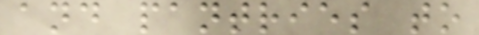and pantries to
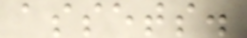assets.
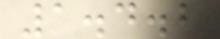1.4.2
